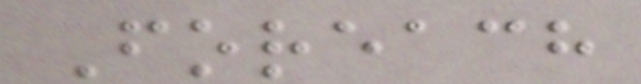Foreach
